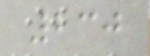230
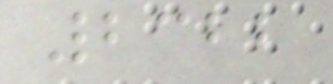2322
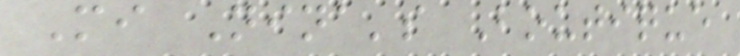Mi Nina's Boutique
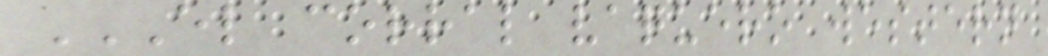EL CORRAL VAQUERO WESTERN
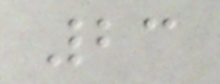23
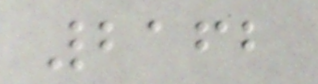2162
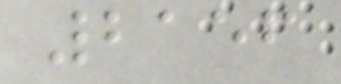2156
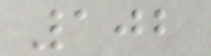102
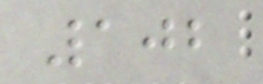102
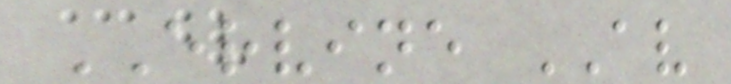ERVINE AV
